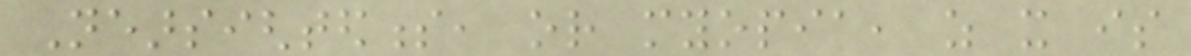Nearsightedness, or myopia, as it is
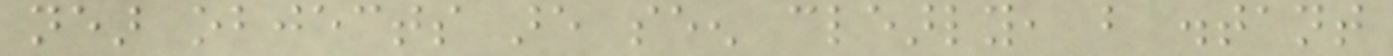near objects are seen clearly, but distant
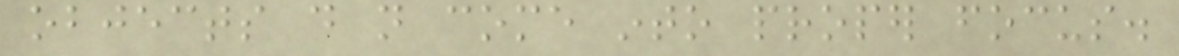objects do not come into proper focus.
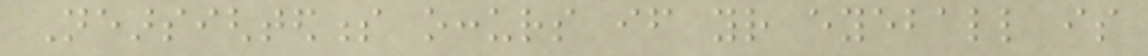Nearsightedness occurs if your eyeball is
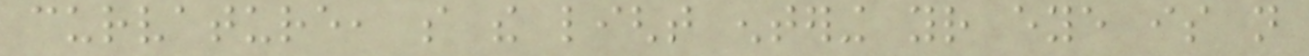curvature, so the light entering your eye is not
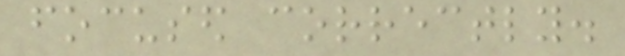focused correctly.
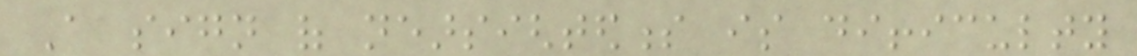A sign of nearsightedness is difficulty
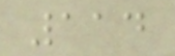114
